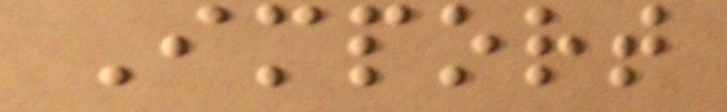Import
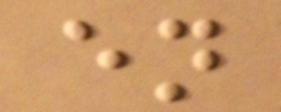en
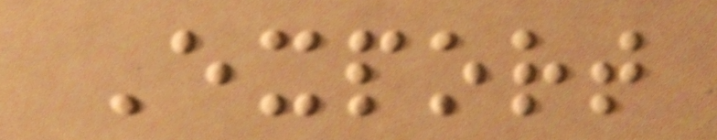Export
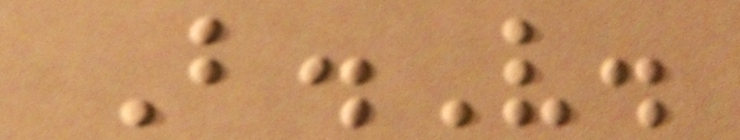B.V.
